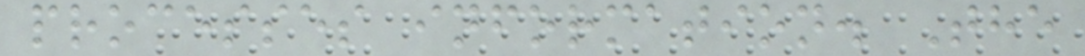processes information. The
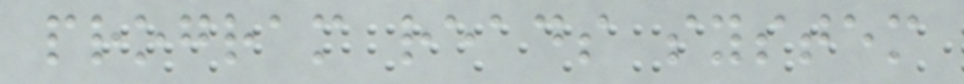program reads system
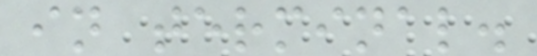in terminal.
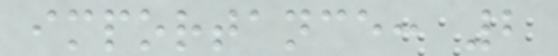importance: 2
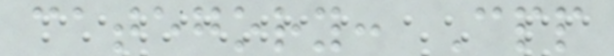category: Cpp
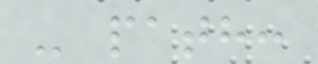- path:
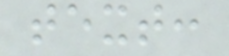text:
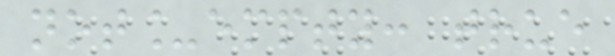not_empty: true
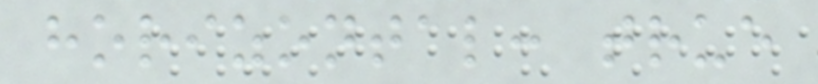horizontal: true
